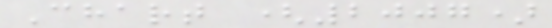Chart (2007)
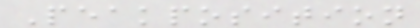Peakposition
